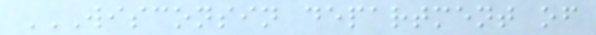WISCONSIN DEPARTMENT OF
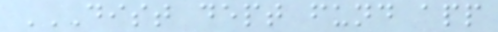DIST DEPT FUND APP
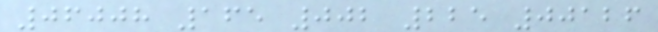06008 165 002 225 00126
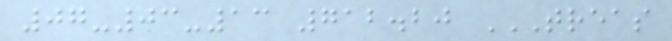07-03-13 712.20 TREAS
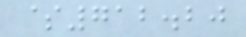$712.20
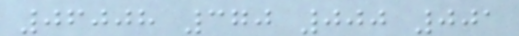06008 370 000 001
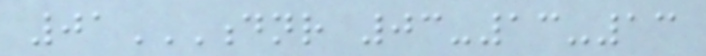01DNR 03-13-13
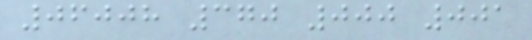06008 370 000 001
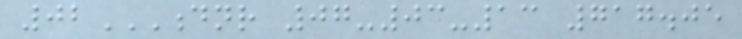02DNR 07-03-13 717.05
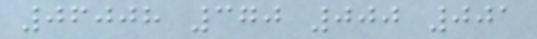06008 370 000 001
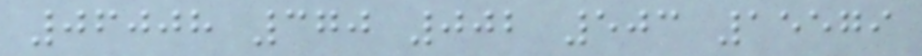06008 370 002 503 15579
